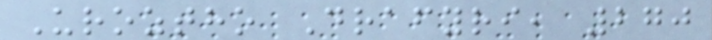Uroztho Drafyri, 270
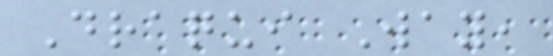Draqui Way,
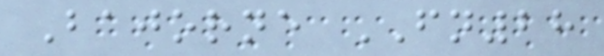Bajorne FN28
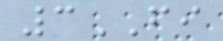3FI
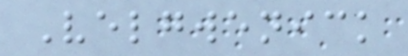Velgwenick
